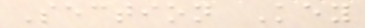Section Key
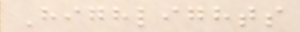Highlights
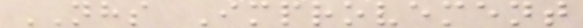NHS Improvement
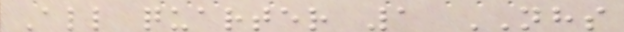All quarter 1 NHS
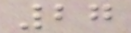27
